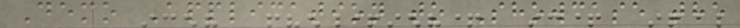Demo Application to Showcase the
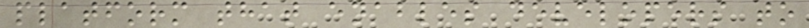platform that enables developers to
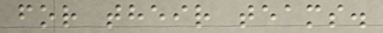for their teams.
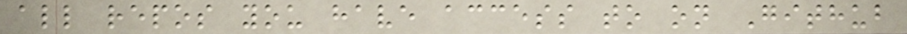all repos you have access to on Github
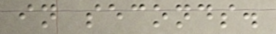in seconds.
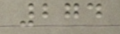274
